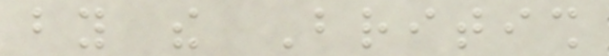by the British
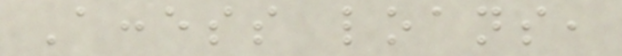Access loans,
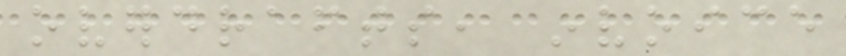overdrafts, invoice
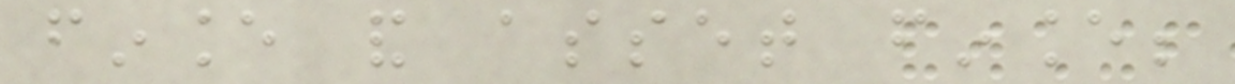finance and asset finance;
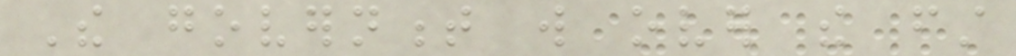The government will over the first
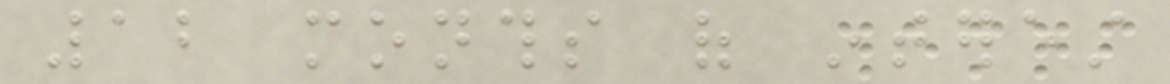12 months of interest
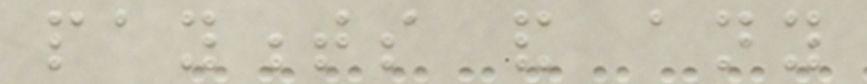payments and any
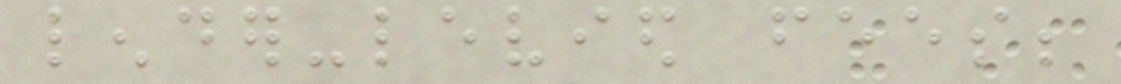lender-levied fees;
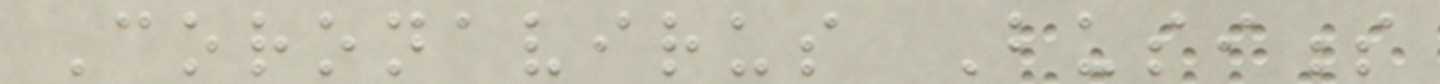Coronavirus Business
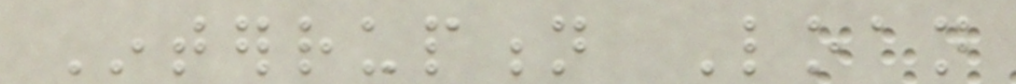Interruption Loan
